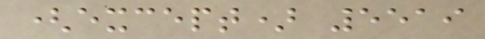(except) 5519
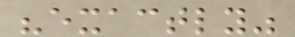"exactly"
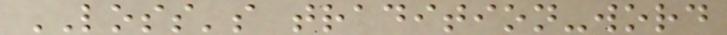LOSS's tradition-word
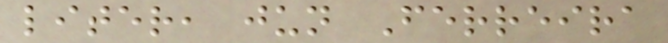liter, jun Ferreira
